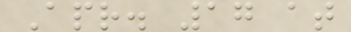Apr. 17 at
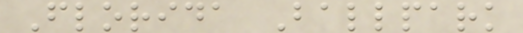Florida Ballpark
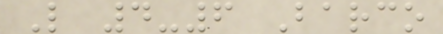L 4-6 Barco
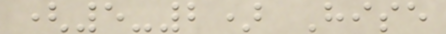(5-2) Hise
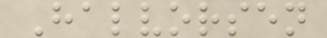Halvorsen
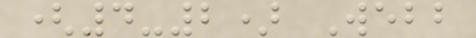(4-2) Webb
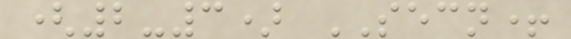(2-3) SECN+
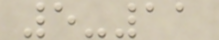5-11
